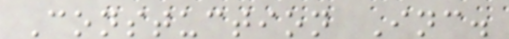Constuction Inc.
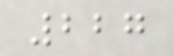227
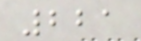221
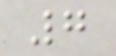7
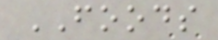FOODS
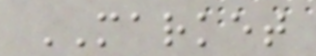MARKET
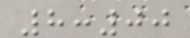8:00
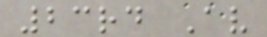23rd Av
